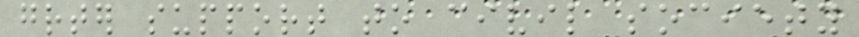greater support to civil society
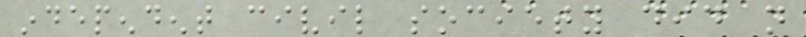independent civil society did not
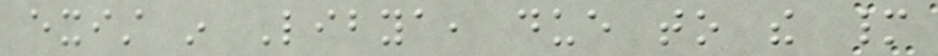exist in Libya, due to the many
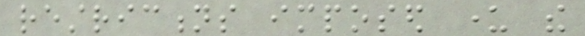restrictions imposed under the
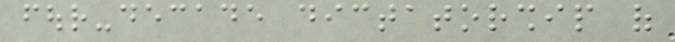four-decade dictatorship of
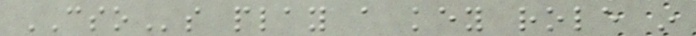CSOs play a key role in
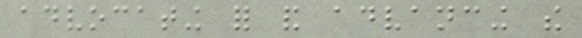advocating for and advancing the
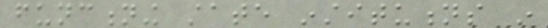functioning state institutions in
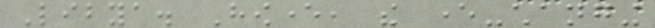Libya. However, the ever-changing
